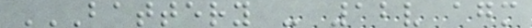BATTERY - 12V AGM
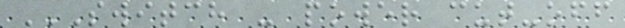SWITCH - POWER CUT-OFF
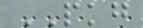PKG
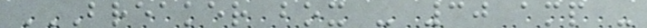BREAKER BOX - 30 AMP -
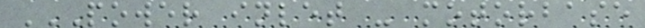POWER INLET - MOTORBASE
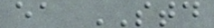ea STD
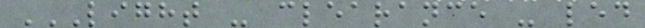LIGHT - CLEARANCE - LED
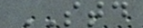STD
